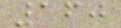160
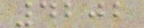4202
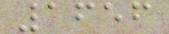1656
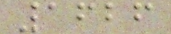1626
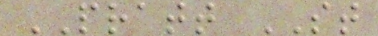PRATT ST
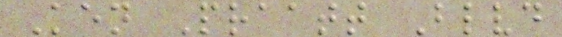Ken Praatt Blvd
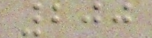200
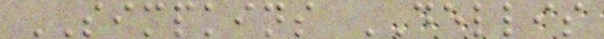SIMPKINS DELLIS
